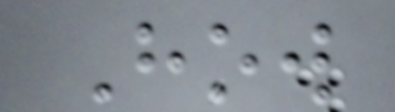How
